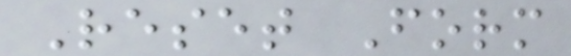Reset Form
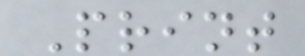Print
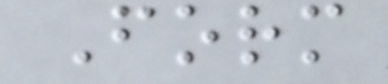Form
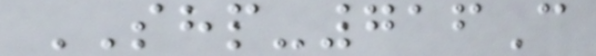SHP-716C
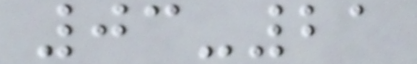03-21
